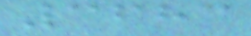3683
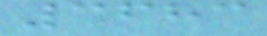3683
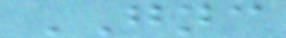GNC
